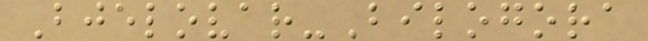Bjelovar-Bilogora
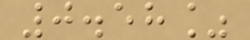0.58%
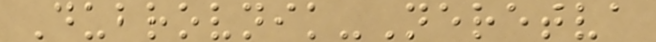Dubrovnik-Neretva
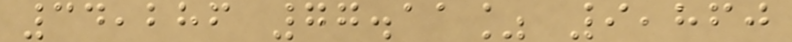34,286 77.11% 9,860
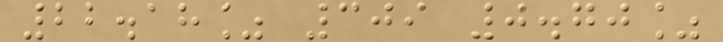22.18% 309 0.70%
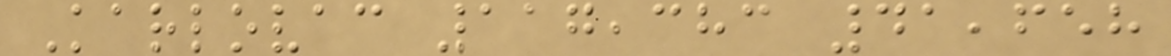Karlovac 117,383 41,658
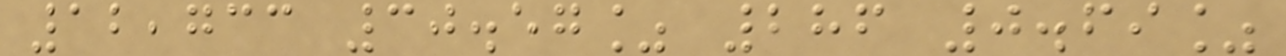12,733 30.57% 286 0.69%
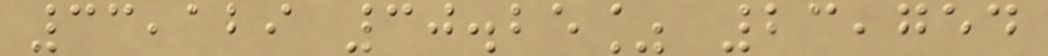33,129 30.25% 23,754
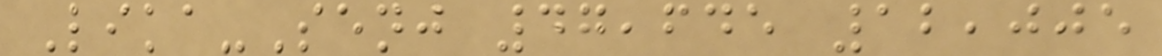Lika-Senj 47,645 12,005
